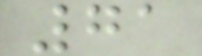71
